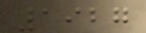1927
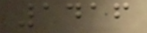1416
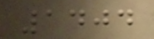1404
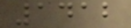1412
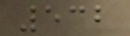532
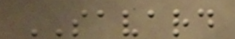SAVARD
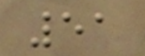51
